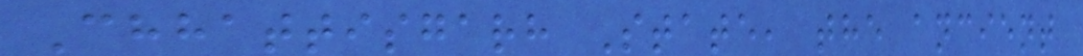Chhattisgarh State, the ancient
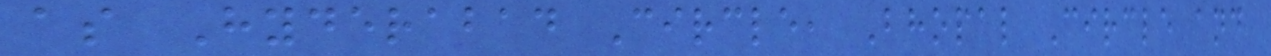as Hyderabad Circle, Bhopal Circle and
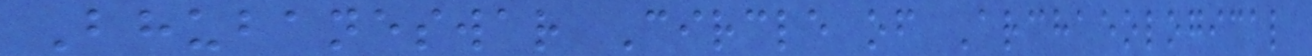Bhubaneswar Circle of Archaeological
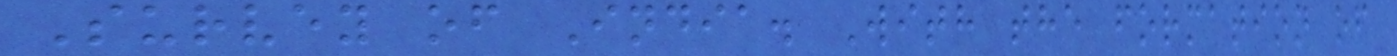Survey of India. With the formation of
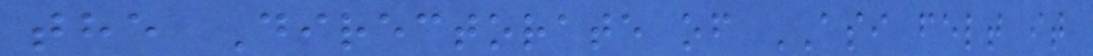the Directorate of ASI felt it
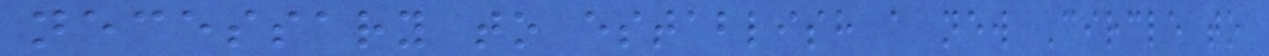necessary to establish a new Circle to
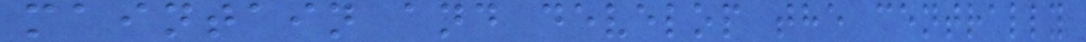maintain and develop the centrally
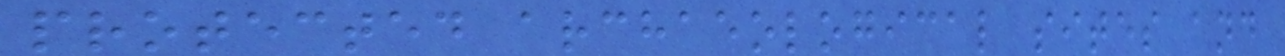protected archaeological sites and
